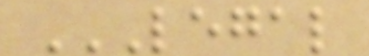LEGAL
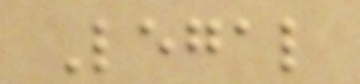Legal
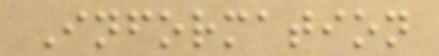Information
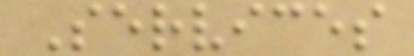Services
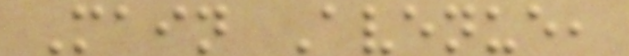Main Avenue,
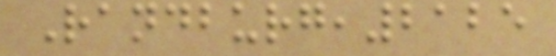Randburg,2125
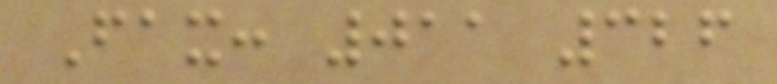Fax: 011 326
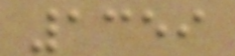1359
